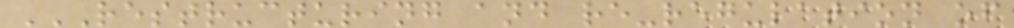RESTRUCTURING AND RE-REGULATION OF
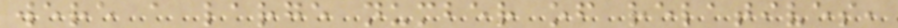were a large number of relatives,
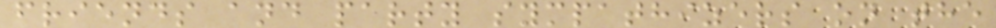friends and party sympathizers on the
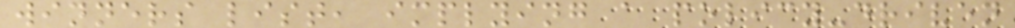winners list, implying a policy-driven
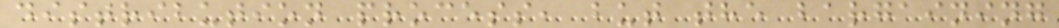distribution process, but the bargaining
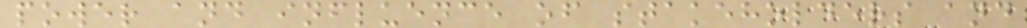power and influence of stakeholders and
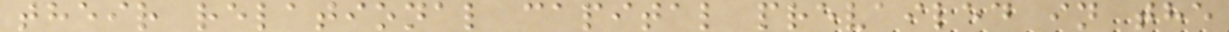their relational capital prevailed in the
